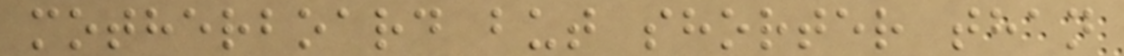motherboard but shorter than
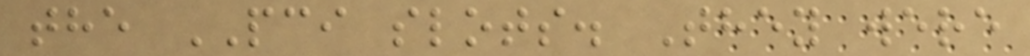the PCI slots. They were
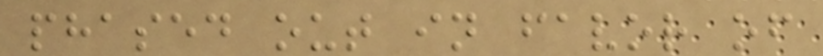phased out in favor of
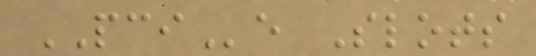PCIe Slots
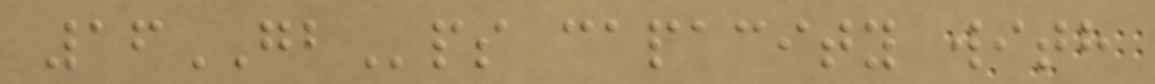16GBps capacity with
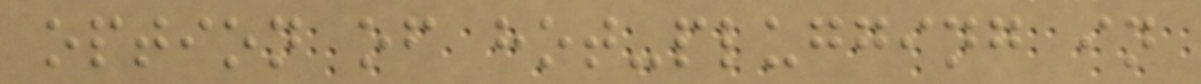option of hot-plugging in
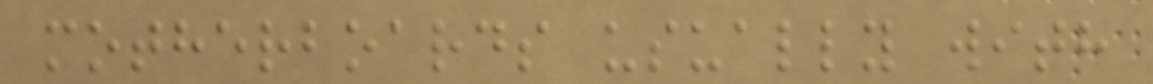motherboards usually with
